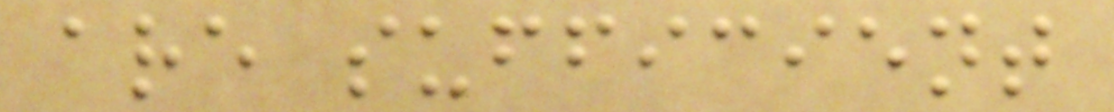are sufficient
